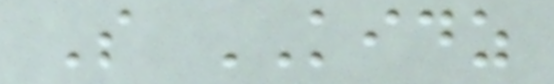S KIDZ
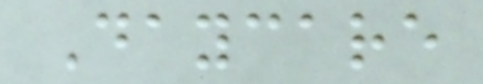Daycare
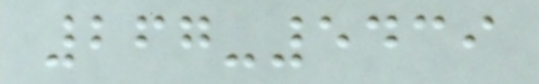267-5439
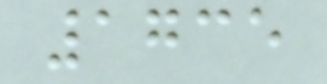1735
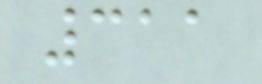311
